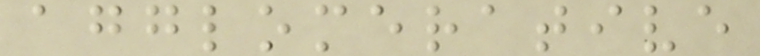agglomerative
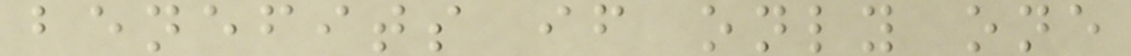benefits if only one
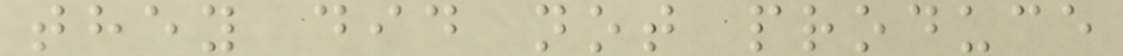they did not produce
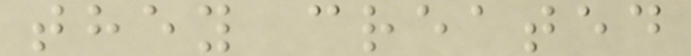they created
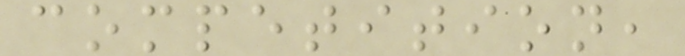competition,
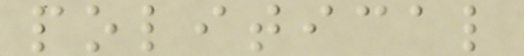political
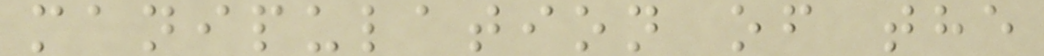manipulation of the
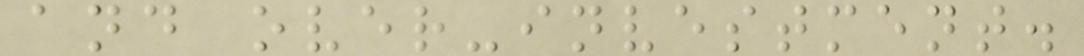and over-investment.
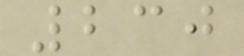230
